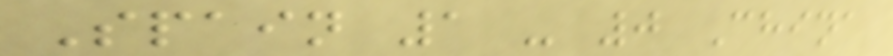Spain 1 - 0 China
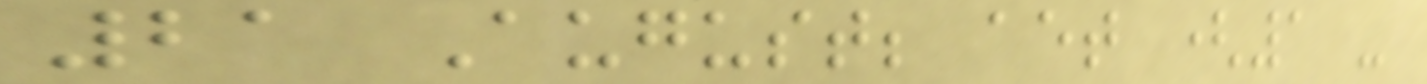21 August; aet (1 -
